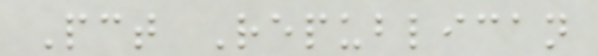Pct Republican
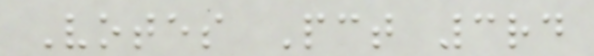Votes Pct 3rd
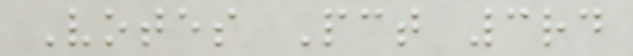Votes Pct 3rd
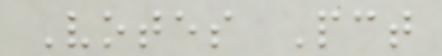Votes Pct
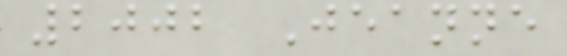2002 Jeanne
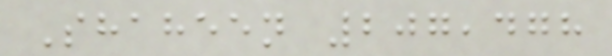Shaheen 207,478
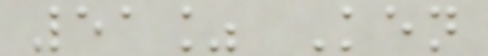51% Ken
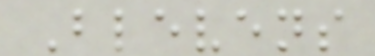Blevens
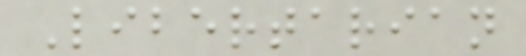Libertarian
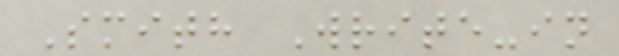Smith Write-in
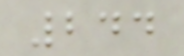244
